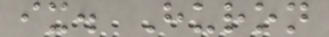ix. Huron
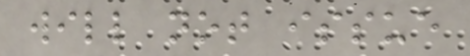will not issue
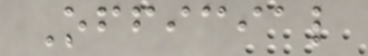Official
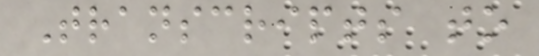Transcripts to
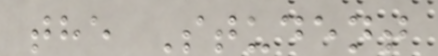the Student
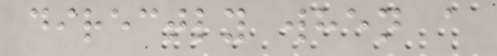directly when a
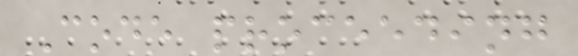Code proceeding
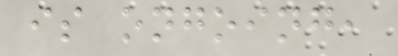is ongoing,
